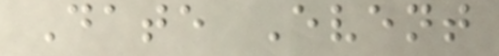Date Event
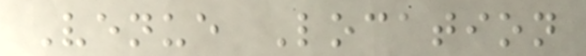Venue Location
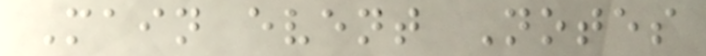Main event Notes
